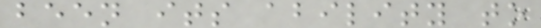been its ability to
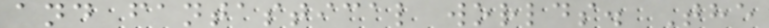and fantastical worlds. The
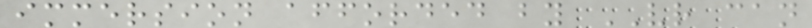immersion afforded by VR can
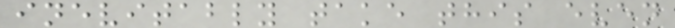inevitably take this even
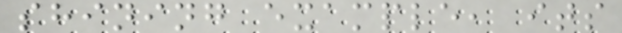shining example, its
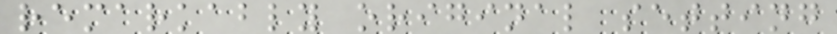remarkably original setting
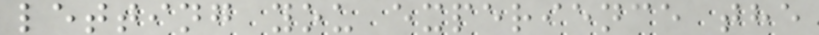letting you experience the
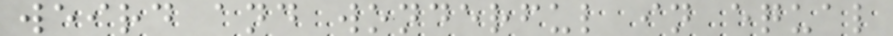weird and wonderful in equal
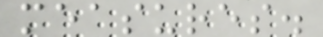measures.
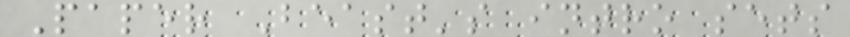Paper Beast's intro sets
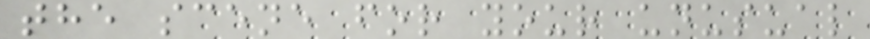the scene for your unusual
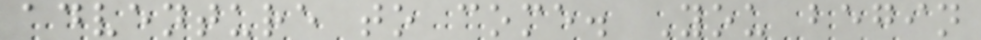adventure to come. You begin
